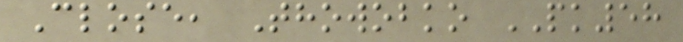Close, Thowobko PK58
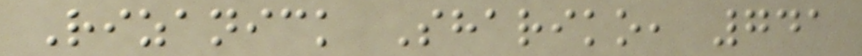Rizanick Shariko, 741
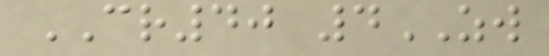CR40 4ZW
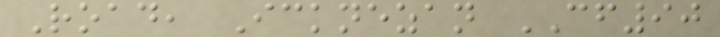Road, Icknezan CF90
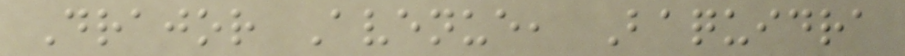Drajor Avenue, Baquidra
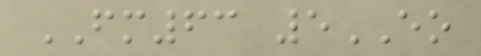FM63 5EO
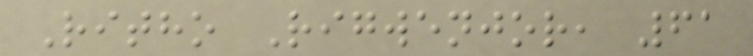Ritho Rigwenjor, 61
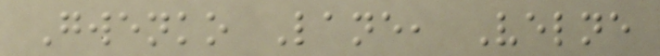Gwenko Lane, Velne
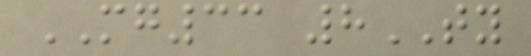MG33 8TY
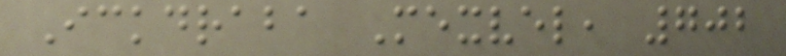Ickdraba Mexvel, 702
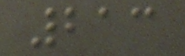213
